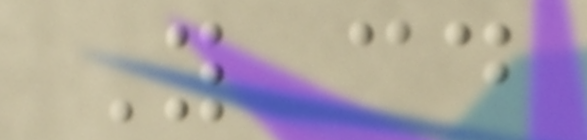You could
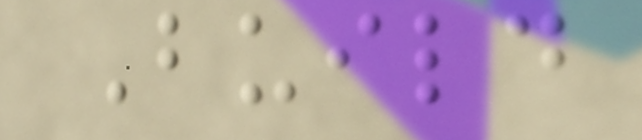Build
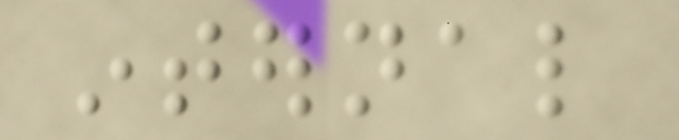internal
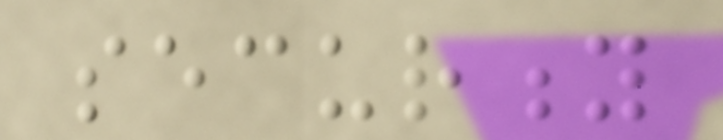security
